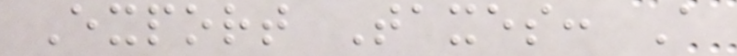Export Taxes: A
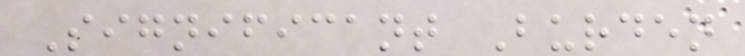Significant Burden
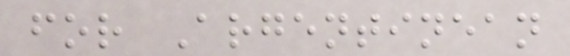for Argentinean
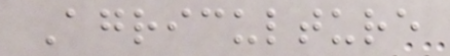Agriculture
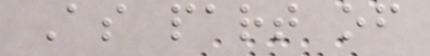As part of
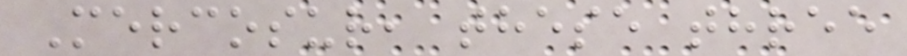Mercosur, these three
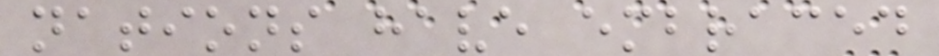nations have embraced
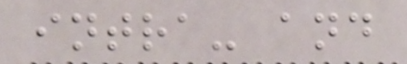intra- and
